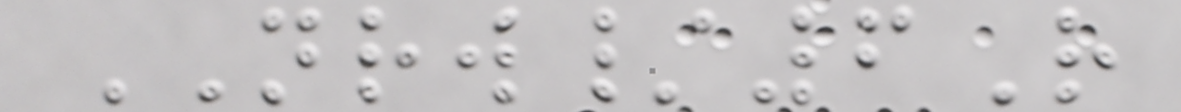NRW/6R
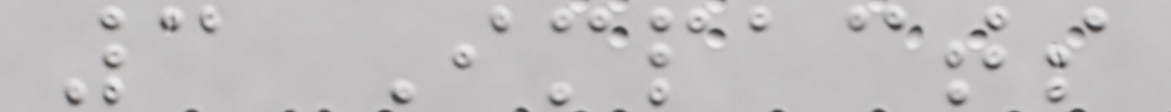3 Impacts
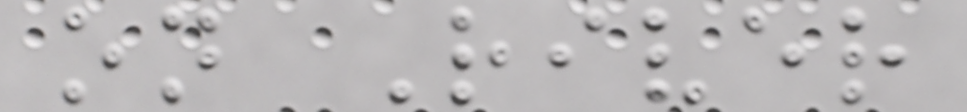on River
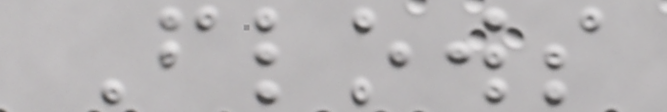Flows
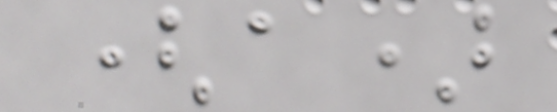(a)
